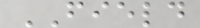FIELD
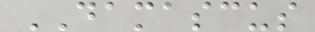DAMASCUS
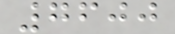7600
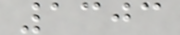1303
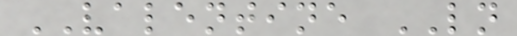VALENTINE LN
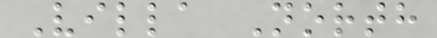Villa North
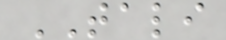TALI
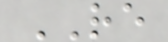RE
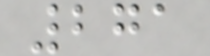271
